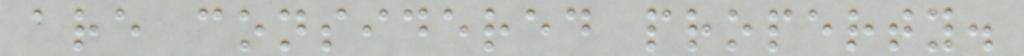are considered property.
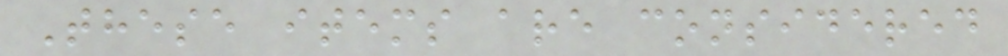These items are considered
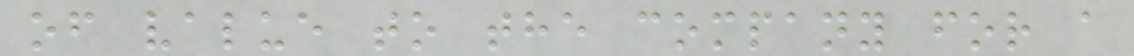of value to the company for a
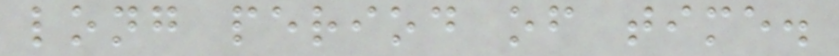long period of time.
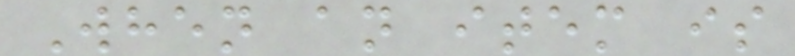When an item is
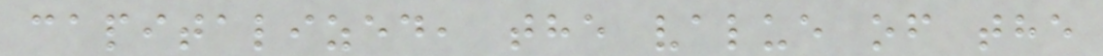capitalized, the value of the
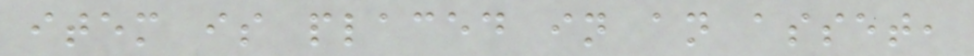item is placed in an asset,
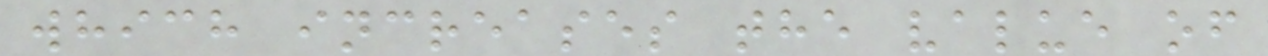which increases the value of
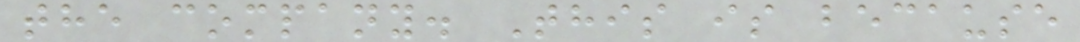the company. This is because
